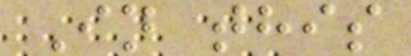In this
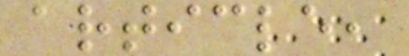article,
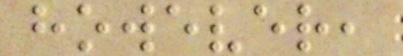however,
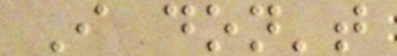I don't
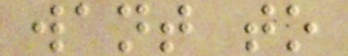want to
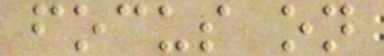focus on
